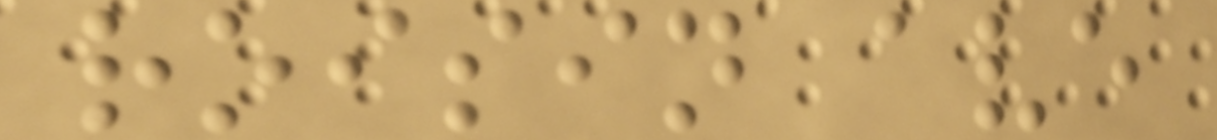roisin ave
